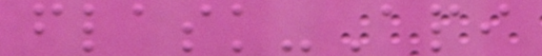flask-Api
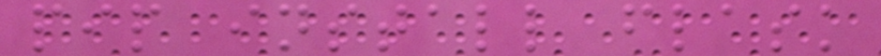pip install flask
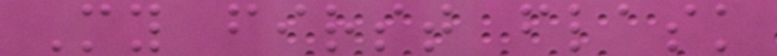My first flask
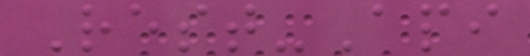Rest-Api
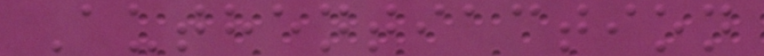Authentiaction
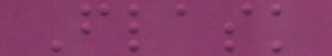Flask
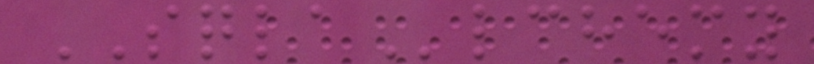SQLAlchemy
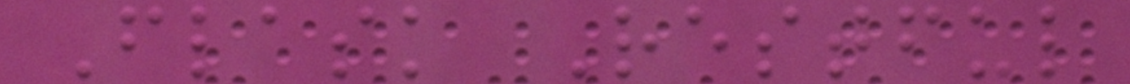Flask Restful
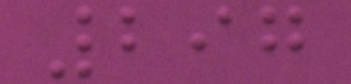297
